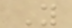Y
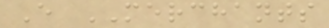E MERCHANTS
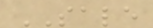SALE
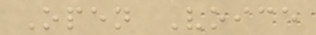Open Voice
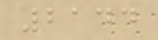2144
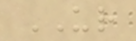UR
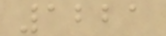1221
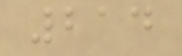214
